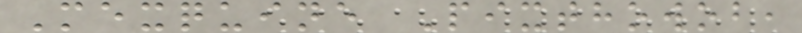Mexquine Pixthowob,
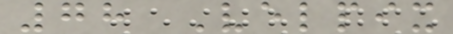78 Velpix
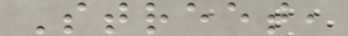Street,
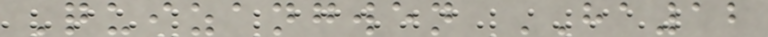Quizangwen HA12
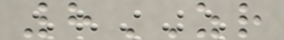8ZR
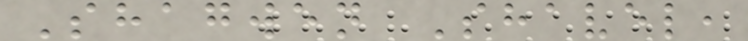Shagwen Shavel,
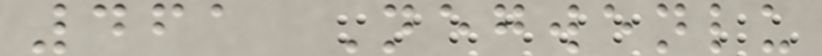461 Negwenlu
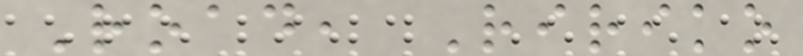Road, Ririko
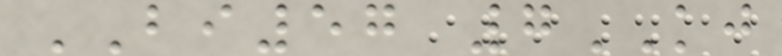BI57 7KJ
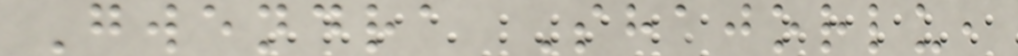Gwendra Shajorlu,
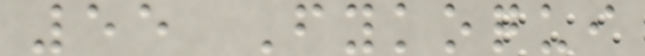55 Fykoqui
